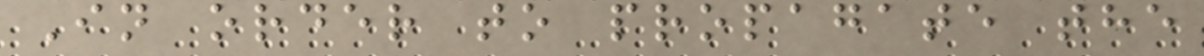In order to propagate the
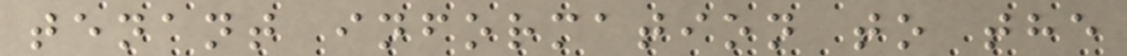tenant information to the
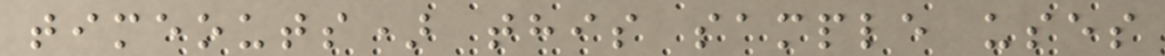timeouts) this sample uses
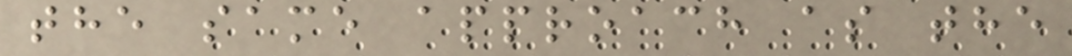the same approach as the
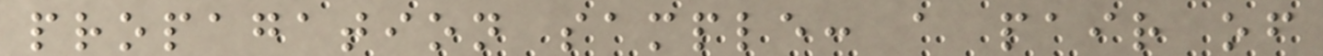propagation sample: a pair of
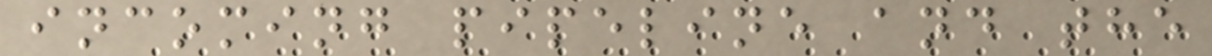incoming pipeline and the
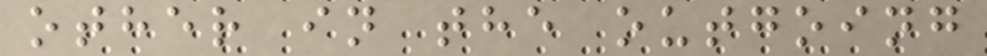other in the outgoing
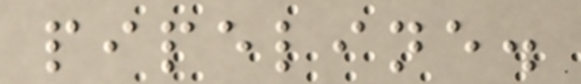pipeline.
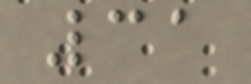31
